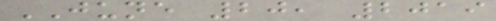JUNE 20, 2019
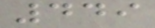449
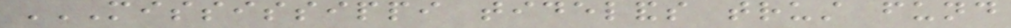MISSISSIPPI TIDELANDS TRUST FUND
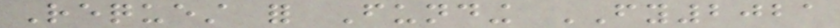Request for Funding FY2021
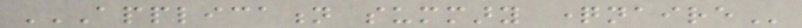APPLICATION SUMMARY QUESTIONNAIRE
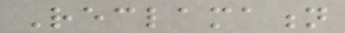Reclamation
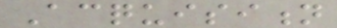Acquisition
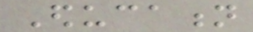Education
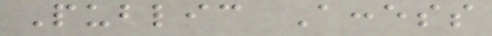Public Access
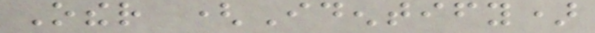Other (Identify)
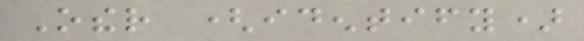Other (identify)
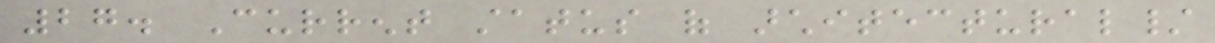27. Current status of architectural/
